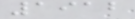1912
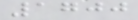1700
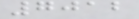7012
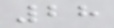28
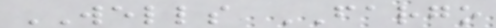WELLS FARGO
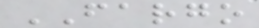FARGO
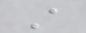A
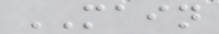MAIN
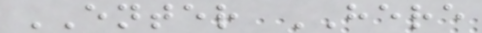ENTER HERE
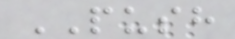PUSH
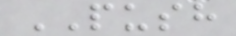PUSH
